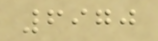6970
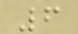6
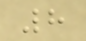8
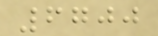6700
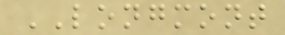LONGMONT
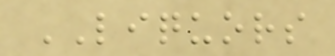LIQUORS
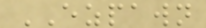EZPAWN
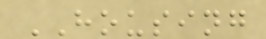HOUSING
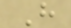H
